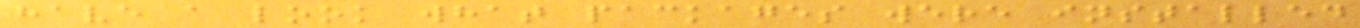have a look what packages were installed
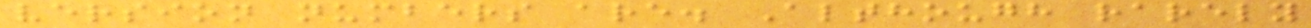version numbers are. Although rarely
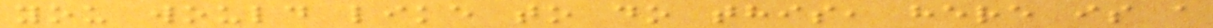you would like to do this, here is a
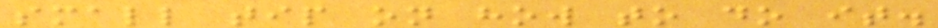small tip on how to do it.
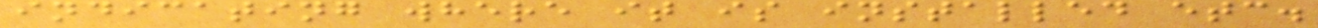indicating where it is installed etc.
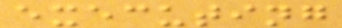executing
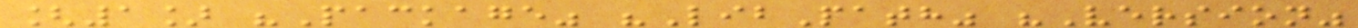[1] "Package" "LibPath" "Version"
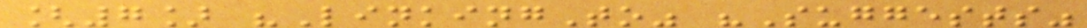[7] "LinkingTo" "Suggests"
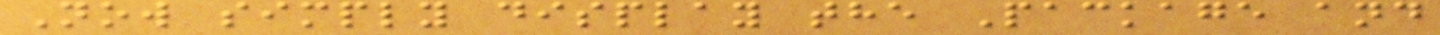Now simply display the Package and
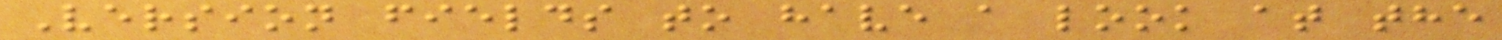Version fields to have a look at the
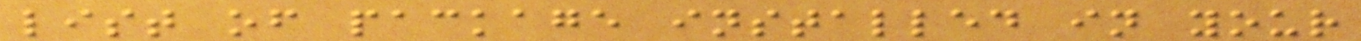list of package installed in your
